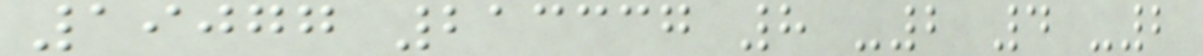19077 213337 8 -2 4 -2
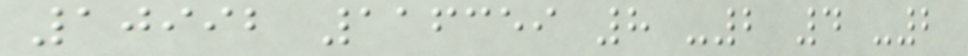10992 116359 8 -2 4 -2
